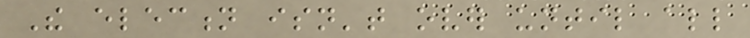The election isn't over until all
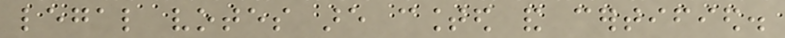legal votes are counted and certified.
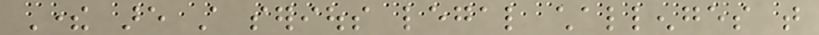There are still serious legal challenges that
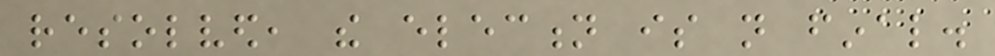resolved, the election is not final.
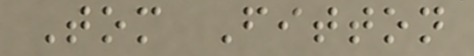Tom Fitton
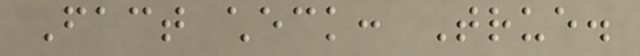Fact check: True.
